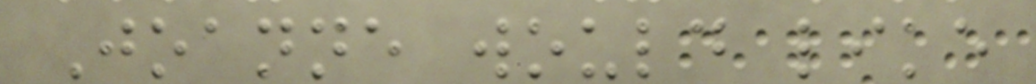Joanne would like
